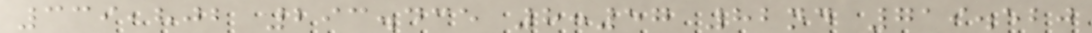339,802 293.435 8:57 82nd 719.520
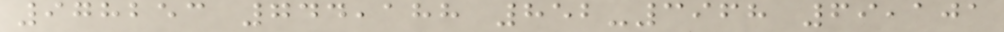978253 744,188 852-3968 69,101
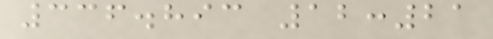336.893 12:21
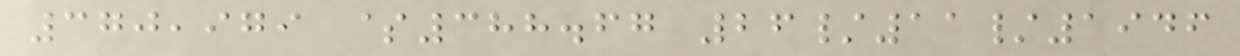370,979 $388.67 26/11/1946
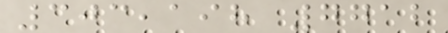303,198 7712
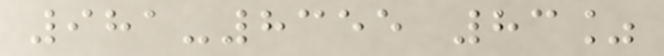981-8355 83%
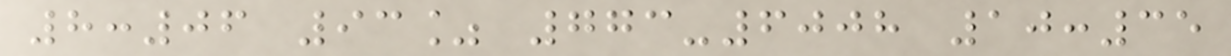8:06 93% 773-6008 10:35
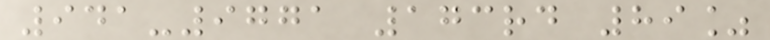941-9771 173rd 89%
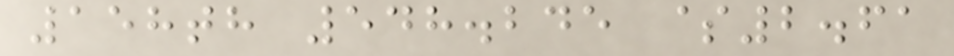158th 548.245 $2.61
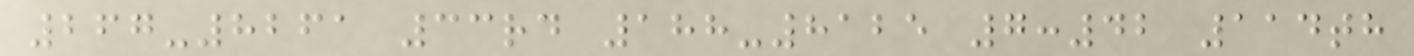267-8261 33rd 188-8125 7:42 114th
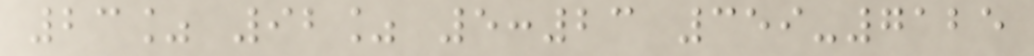23% 92% 5:23 359-7125
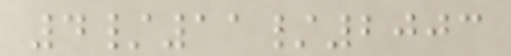4/11/2003
